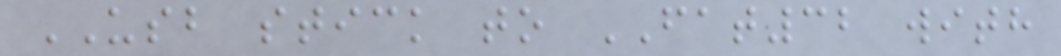USB stick to FAT32 with
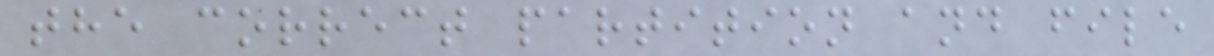the correct partition and file
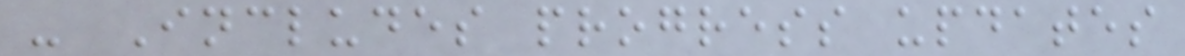- Includes progress updates
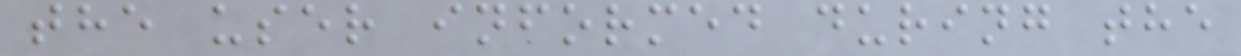the user informed during the
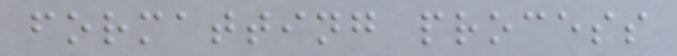formatting process
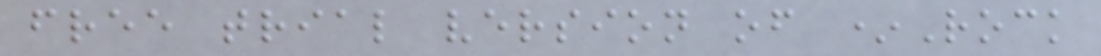free trial version of *Rock
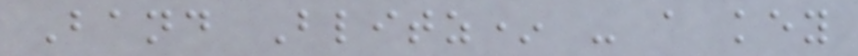Band Blitz* - a key
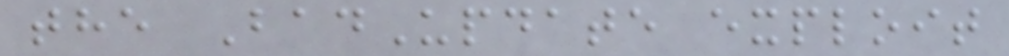the BadUpdate exploit
